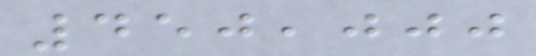450,000
